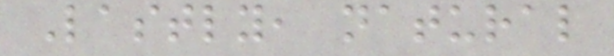Lastly, natural
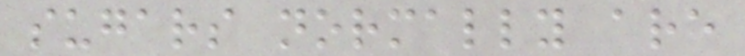sugars normally are
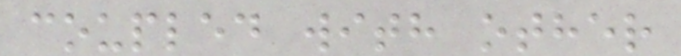coupled with other
